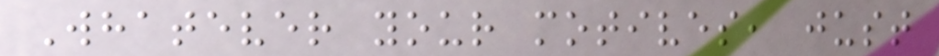Whatever your motives, just
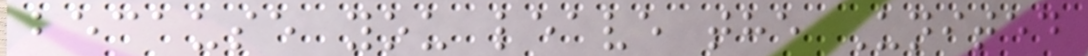because you leave the United
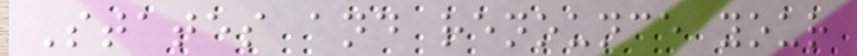States and renounce your
